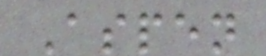Aspen
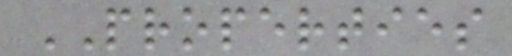PROPERTIES
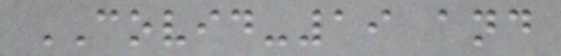COVID-19 and
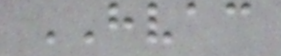HVAC
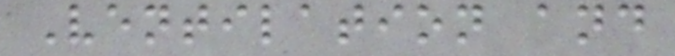Ventilation and
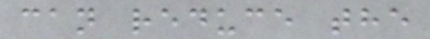can reduce the
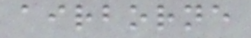airborne
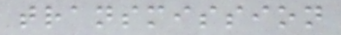transmission
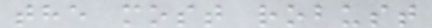the most robust
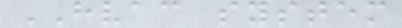HVAC system
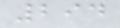294
